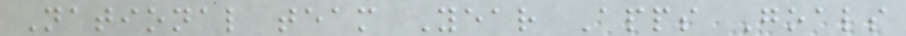National team Year Apps Goals
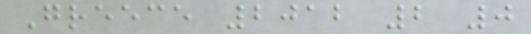Greece 2012 2 0
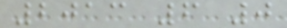2013 6 0
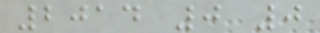2014 0 0
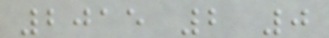2015 2 0
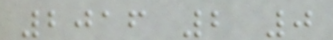2016 2 0
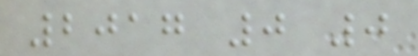2017 0 0
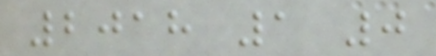2018 1 0
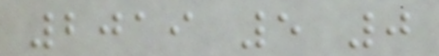2019 5 0
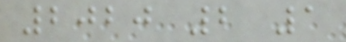2020 2 1
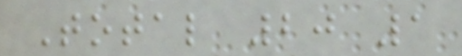Total 20 1
